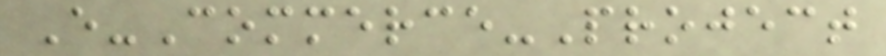E-Commerce-Project
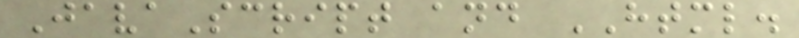JavaScript and HTML.
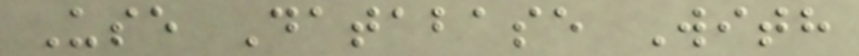Use Database With
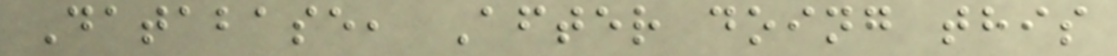Database, After doing this
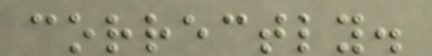correctly.
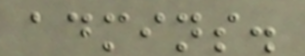admins.
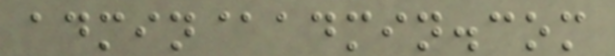admin@admin.com
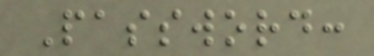Password:
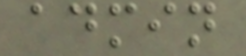admin
